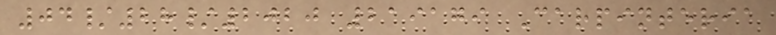04/28/2020 219179 Carpinteria
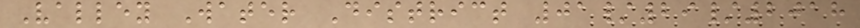Valley Water District 01/29/2018
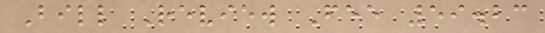Bill Review Fee 59.23
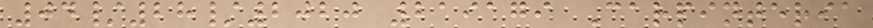04/28/2020 219179 Carpinteria
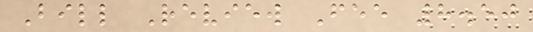Bill Review Fee 8.50
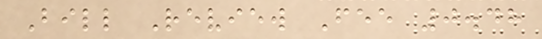Bill Review Fee 0.48
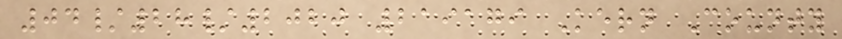04/28/2020 219179 Kern County
